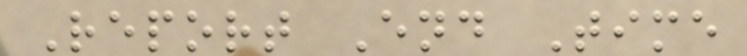Report End Time
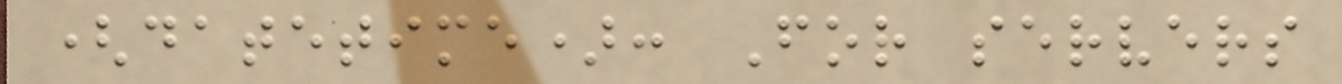(datetime): For servers
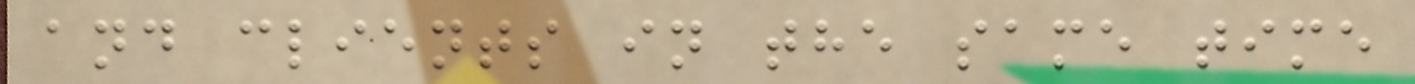and clients in the same time
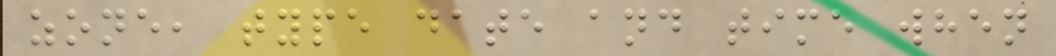zone, type date and time when
